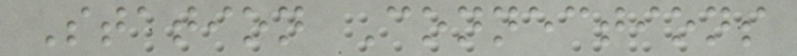Station Connections
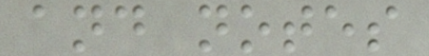and notes
